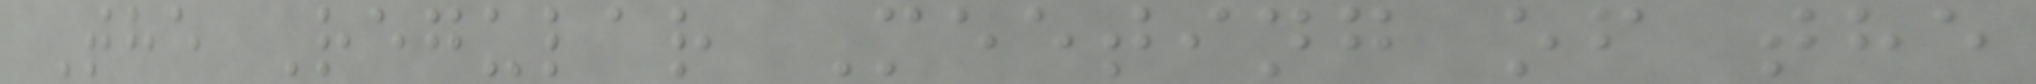The Regular Meeting of the
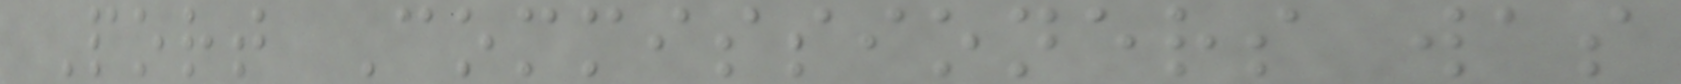Port Commissioners was
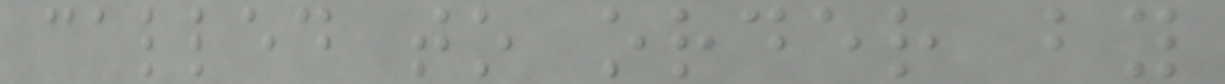called to order by
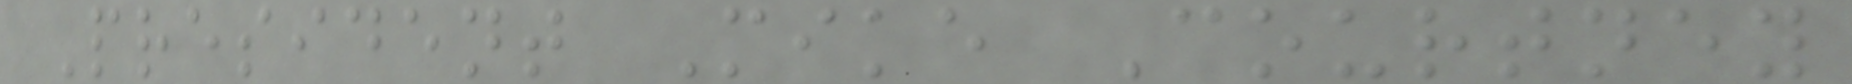President Mike Courtney
